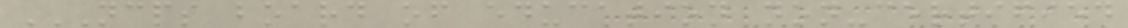NCPS BOARD OF EDUCATION NON-CERTIFIED
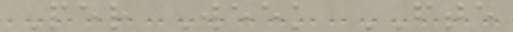Per Week FTE
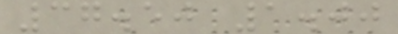37.50 1.00
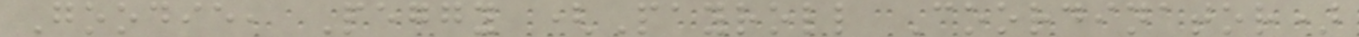Goodie, Peggy (Payroll Coordinator)
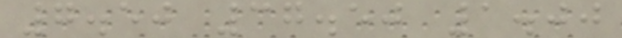7.50 37.50 1.00
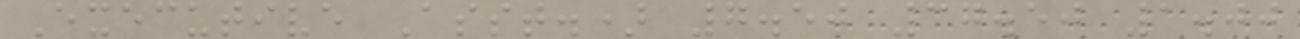Executive Asst.) 7.50 37.50 1.00
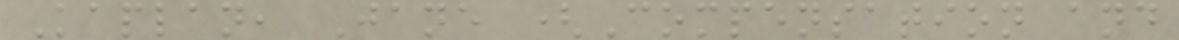Kaplan, Jane (Compensation and
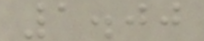1.00
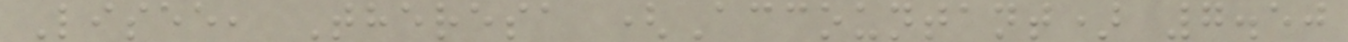Lisee, Theresa (Accountant) 7.50
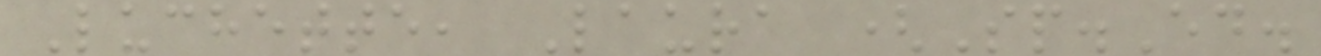Luchette, Laura (Sp.Ed.
